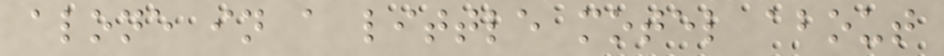alone in a little motel about
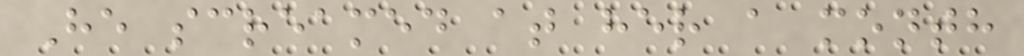He screamed at her a month
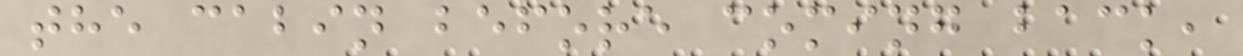the cabin before coming back,
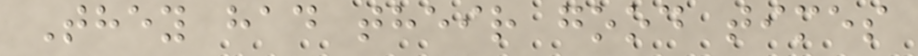They had their good times
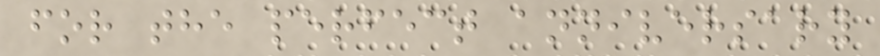for the perfect anniversary
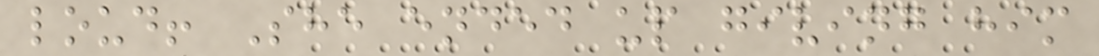loud! She ended up giving him
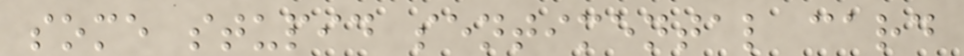some stupid sentimental card
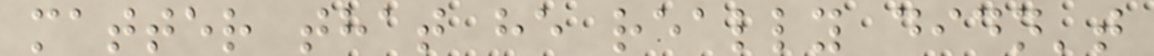matter that he really didn't
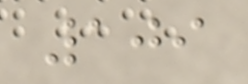109
